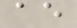ae
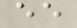ee
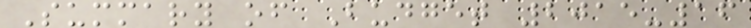Summary of Budget 2015-16
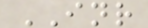INR
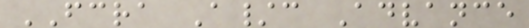FCRA A/c Advance
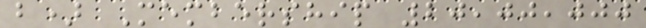b) Membership 20,00,000
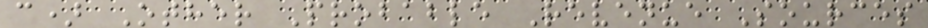c) Other Probable Revenue Sources
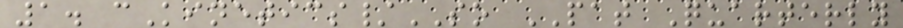1. cKinetics/SO PAT Quarterly
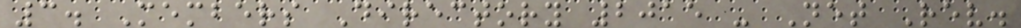3. Members Directory 2015 - Net Rev.
